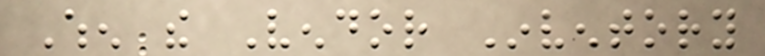When the Vendor Inventory
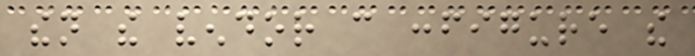then the vendor can configure the
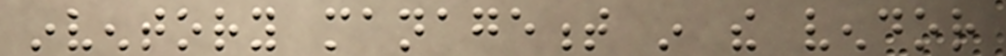inventory management in the vendor
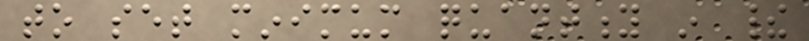to set minimum quantity in their
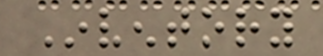Inventory
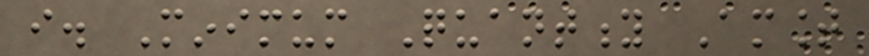i. Minimum Quantity Amount
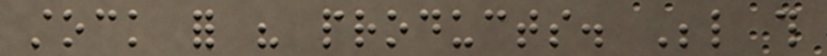stock for his products. Below this
